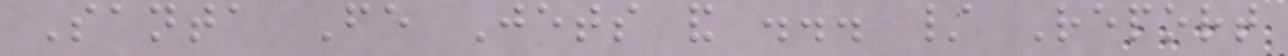Santa Fe Jets and ... / Report
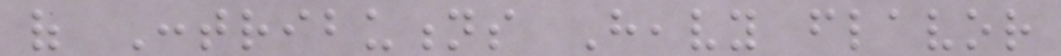of Contributions Heavy flavor
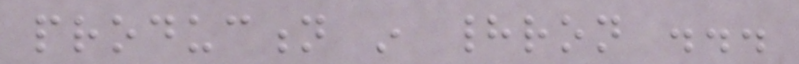production in hadron ...
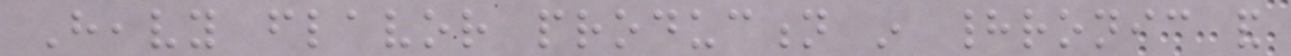Heavy flavor production in hadronic and
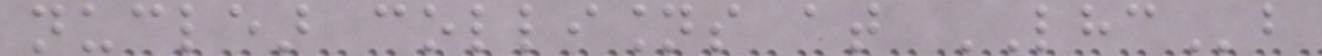nuclear collisions at LHCb
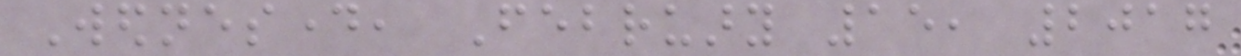Wednesday, February 15, 2017
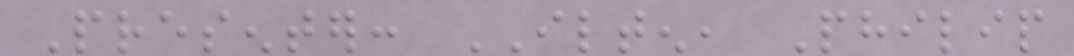Presenter: ILTEN, Philip
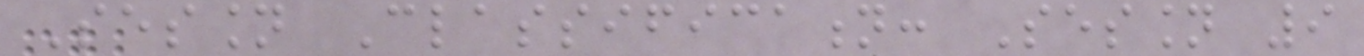Session Classification: Session 9
